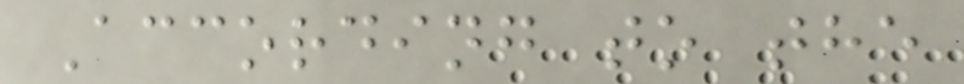According to the
